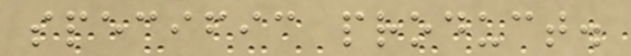specific product.
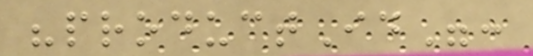"productId":
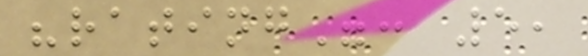"rating": 5,
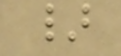}
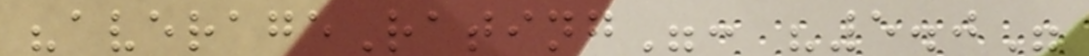"averageRating": "5.0"
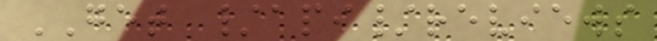GET /api/reviews
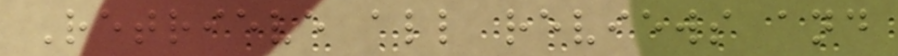Retrieve all reviews and
